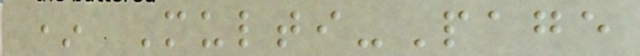* Multi-Page
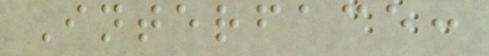Interface:
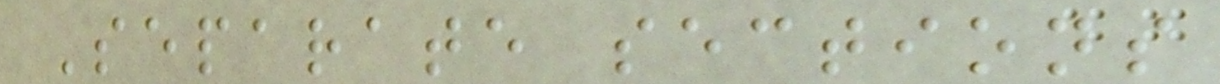Separate sections
